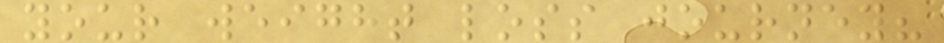your weight loss journey?
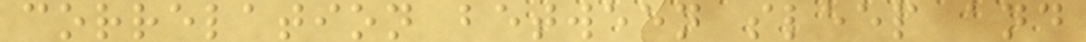correlation between sleep and
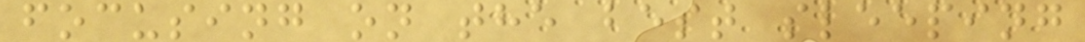focusing on the best sleeping
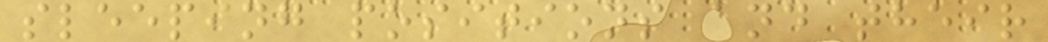sleeping positions and their
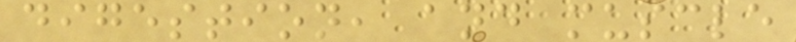digestion, and muscle
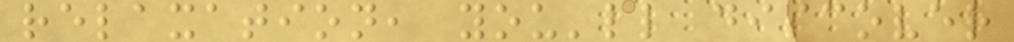relaxation, you'll discover
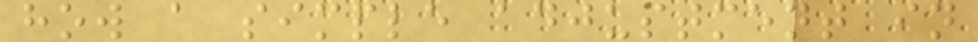how a simple adjustment in
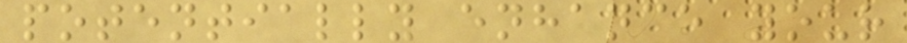potentially enhance your
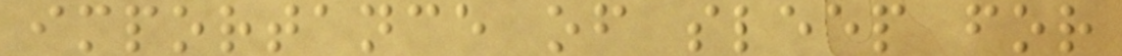importance of sleep for
